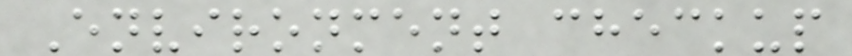Environment checkup
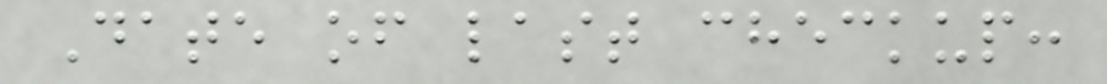Date of last checkup:
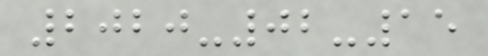2020-02-15
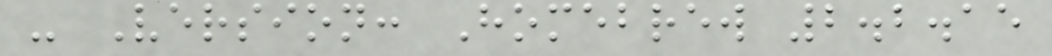- Version: Homebrew 2.2.15
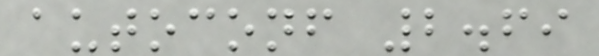autoconf 2.69
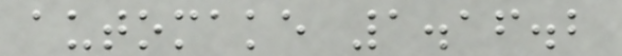automake 1.16.2
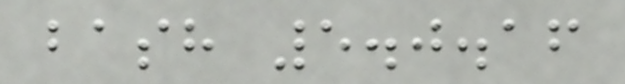bash 5.0.16
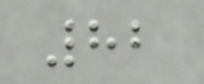82
